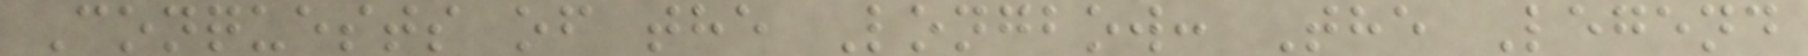Conquests of the Longbow: The Legend
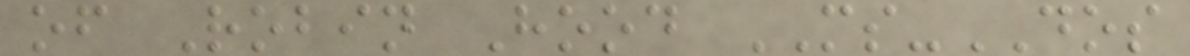of Robin Hood MS-DOS
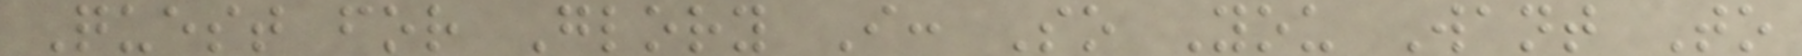Quest for Glory I: So You Want To
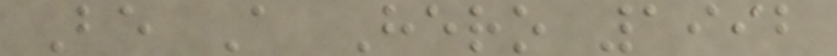Be A Hero 1992
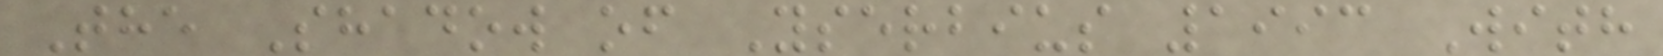The Shadow of Yserbius 1993 With
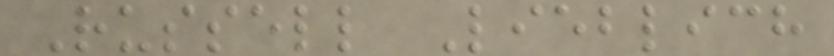Russell Lieblich
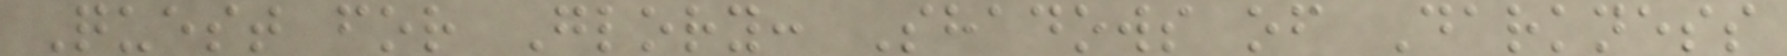Quest for Glory: Shadows of Darkness
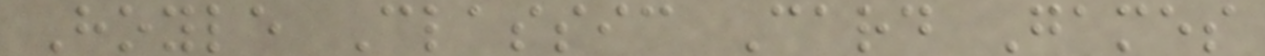Hoyle Classic Card Games
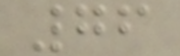76
